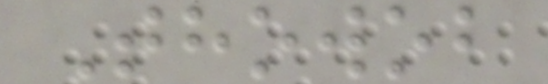Thowob
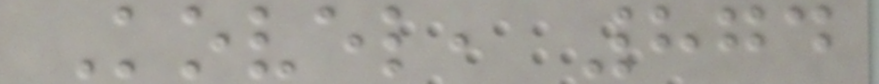Kovel, 874
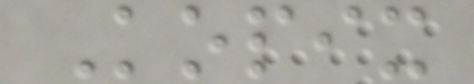Kopix
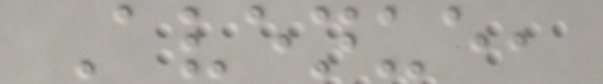Avenue,
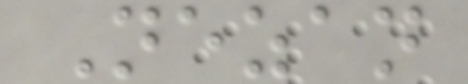Nezan
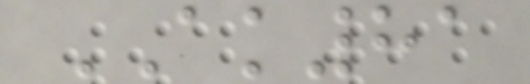AK81
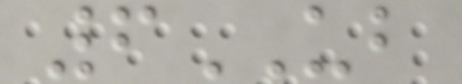6UB
